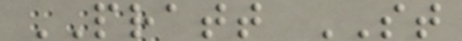PRATT ST
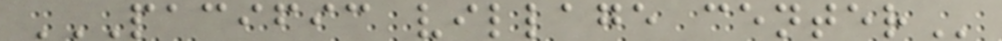PACIFIC VILLAGE CENTER
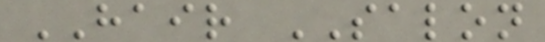HAIR SALON
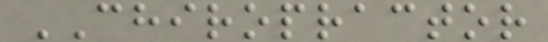CHIROPRACTOR
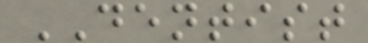DENTIST
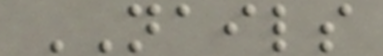NAILS
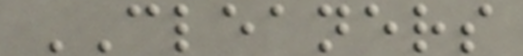CLEANERS
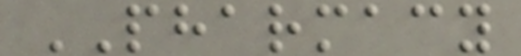PHARMACY
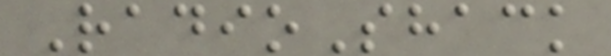RadioShack
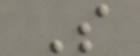S
